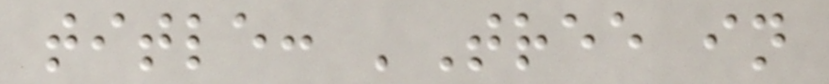title: 'Tree in
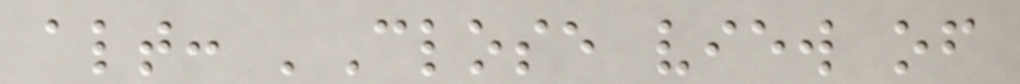alt: 'Close view of
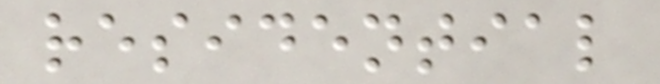residential
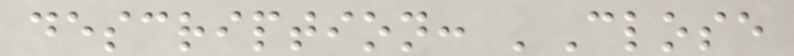description: 'Close
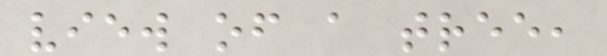view of a tree,
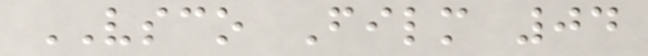VSCO Film 04
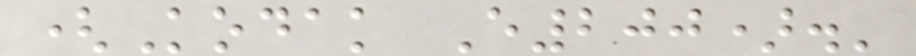(Kodak E200).'
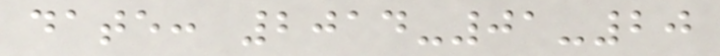date: 2014-01-20
